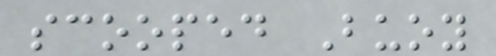scooped Buoy
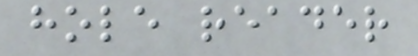hole reader
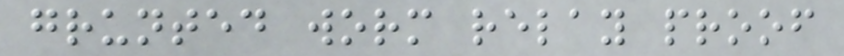grunted worm relay proof
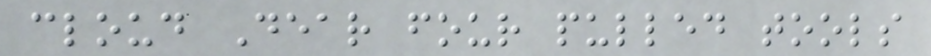cloud Dear four pulled tools
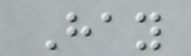Hay
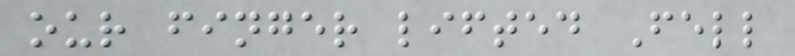our finger lifted Fell
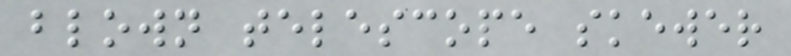blown telescope skewer
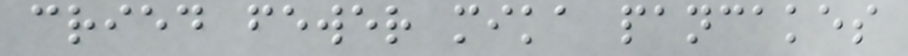cried fewer mika pancakes
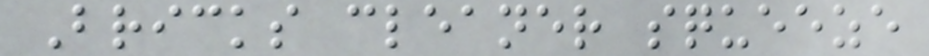Bricks cleaner squeeze
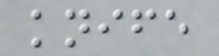knife
